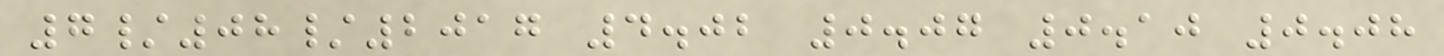7/08/2017 4.02 0.07 0.10 0.08
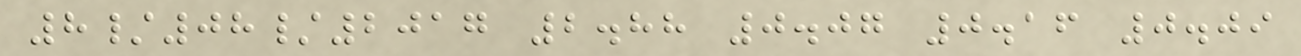8/08/2017 2.88 0.07 0.16 0.09
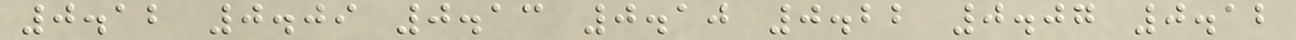0.12 0.09 0.13 0.10 0.22 0.07 0.12
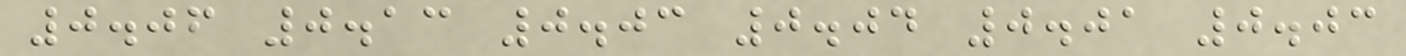0.06 0.13 0.03 0.04 0.01 0.03
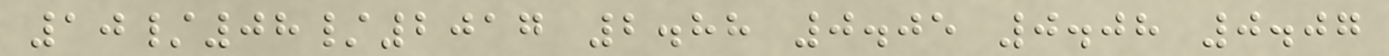10/08/2017 2.88 0.05 0.08 0.07
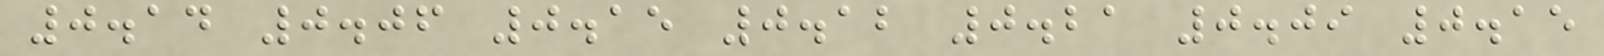0.14 0.06 0.15 0.12 0.21 0.09 0.15
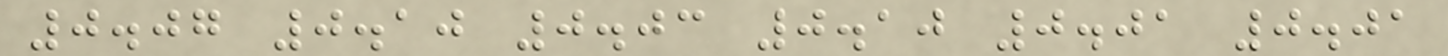0.07 0.10 0.03 0.10 0.01 0.01
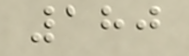180
